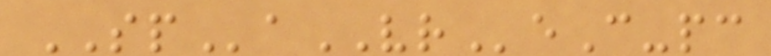SPaVReC-pc
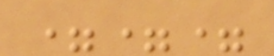===
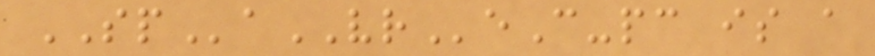SPaVReC-pc is a
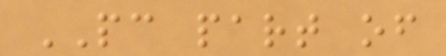PC part of
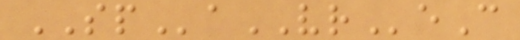SPaVReC
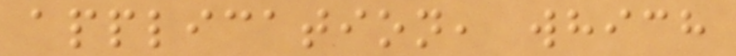application, which
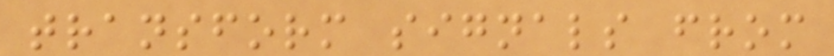transform signals from
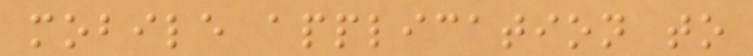mobile application to
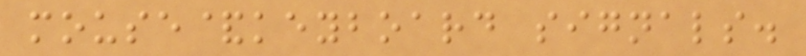mouse&keyboard signals.
